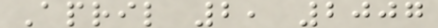April 2, 2007
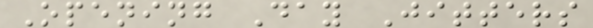Opening Day Jitters
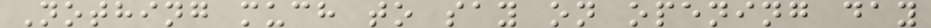Nothing much to say on opening day
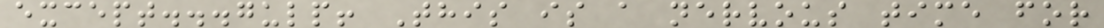except...gulp! This is a nervous time for
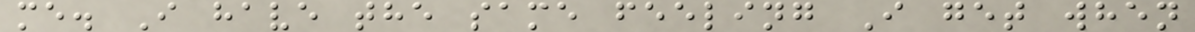me. I have the same feeling I get when
